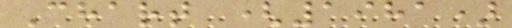Chart (1981)
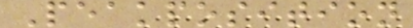Peakposition
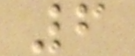6
